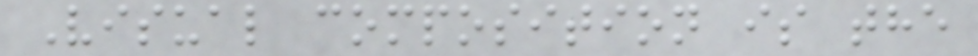Visual composition is the
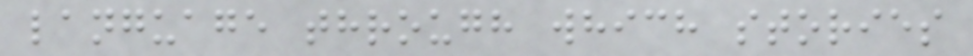language through which stories
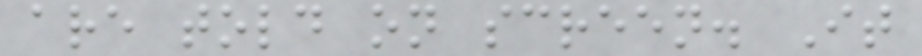are told on screen. It
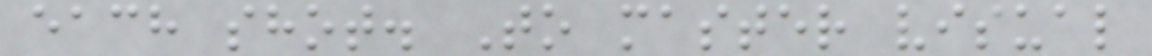each shot. To master visual
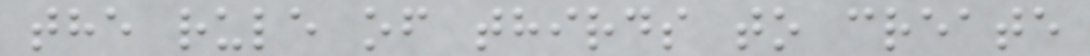the rule of thirds to create
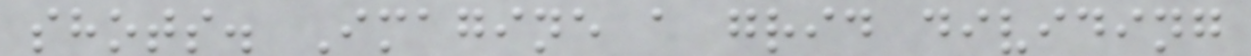shots. Imagine a grid dividing
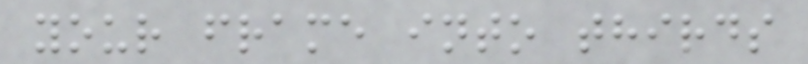your frame into thirds
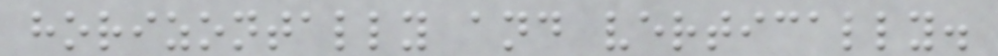horizontally and vertically.
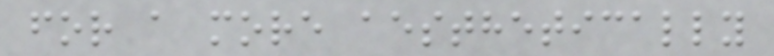for a more aesthetically
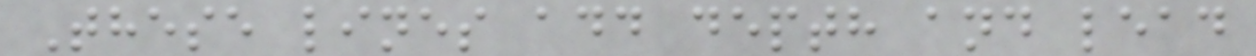These lines add depth and lead
